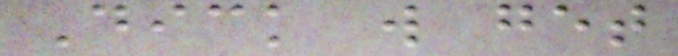Dick will get
